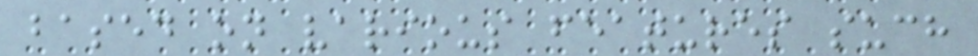based on various features such
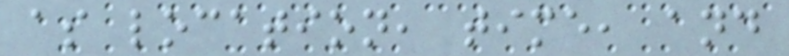as location, time, and
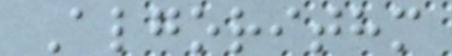Algorithm
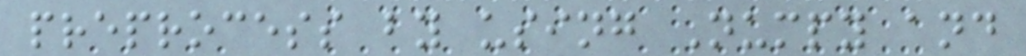preprocess by using Numpy and
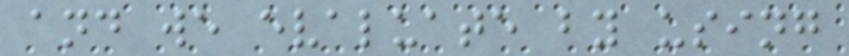and we evaluate by using
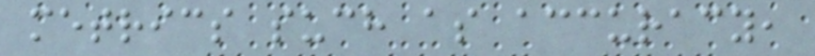metrics such as accuracy,
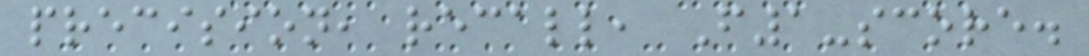precision, recall, F1-score.
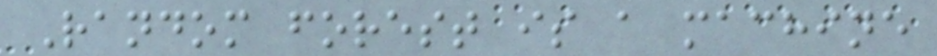Random forest is a machine
